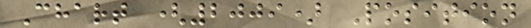Chart (2009) Position
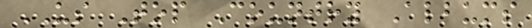US Top Country Albums
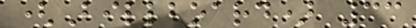(Billboard) 33
